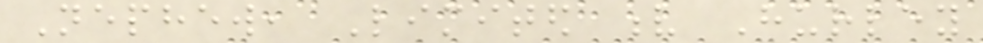Nephew, Limited v Hurley
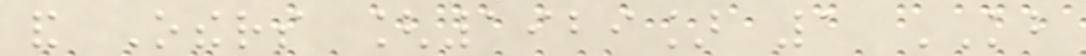and Others [1929] 1 KB
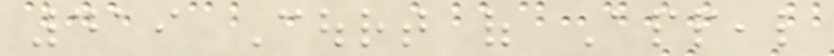419 Court of Appeal
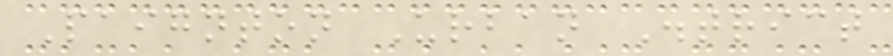Paignton Urban District
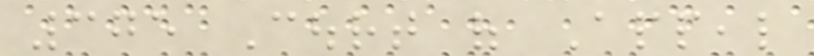375 Court of Appeal
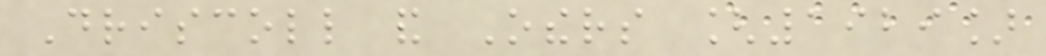Driscoll and Others [1929]
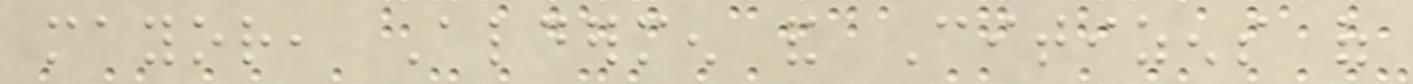mayor, Aldermen and Citizens of
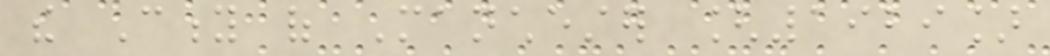the City of Manchester [1929]
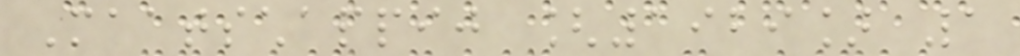Maatschappij [1929] 1
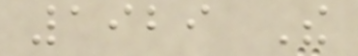1929 The
